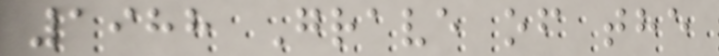1988 Grave of the
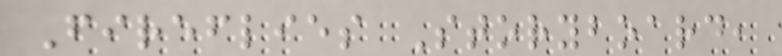Fireflies Storyboard,
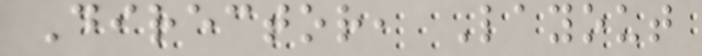Director, Layout
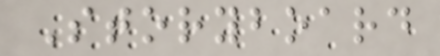Storyboard
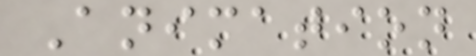Animation
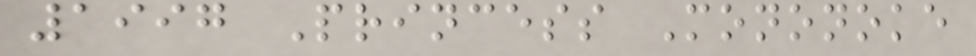1997 Princess Mononoke
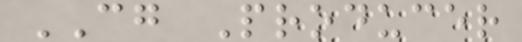CG Producer
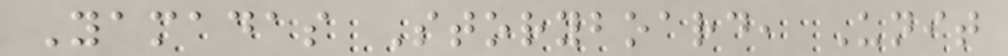Yamadas Storyboard, Unit
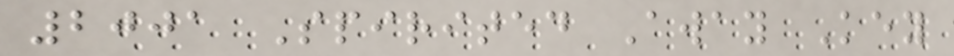2001 Spirited Away Key
